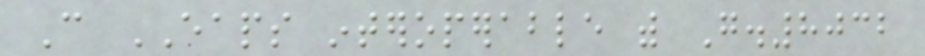Can EAPS interoperable with G.8032
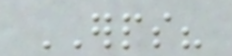ERPS?
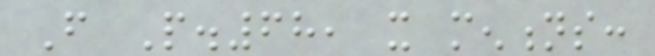From P.68, it mentions:
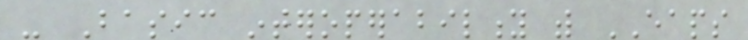- Basic interoperability with EAPS
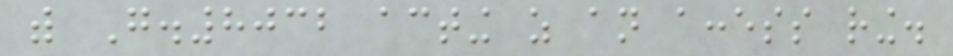with G.8032 acting as an access ring.
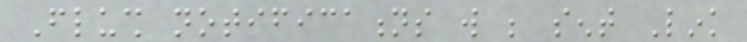Flush notifications will be sent Link
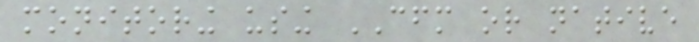monitoring using CFM or native
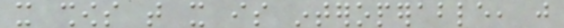it shows that it is interoperable, just
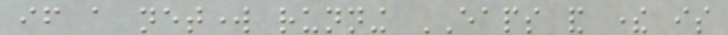if a network running EAPS and there is
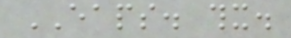EAPS. thx.
